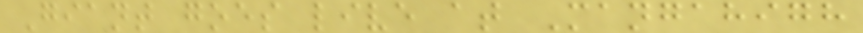Giant goes live at Mangahigh
